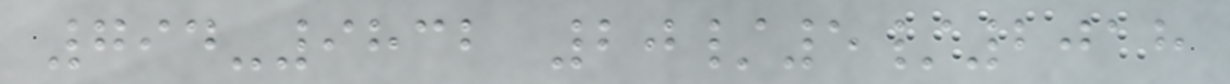794-9832 20/5/2018
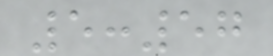5:57
